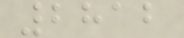2812
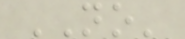NO'
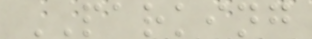PARKING
